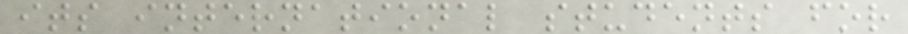its international students for
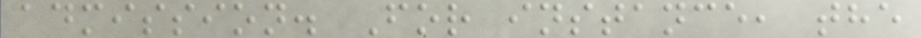admission. For instance, the
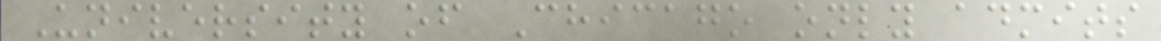University of Chicago only admits
